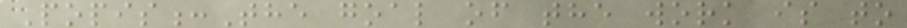Popis:The goal of the work is to
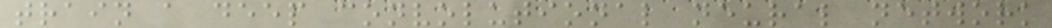train a deep convolutional neural network
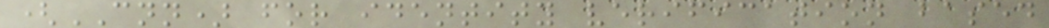(CNN) for identity verification based
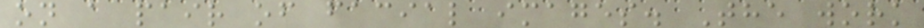on a pair of facial images. The work
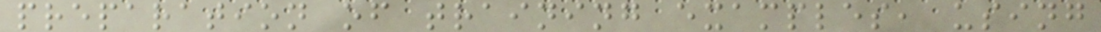preparation of training examples, using
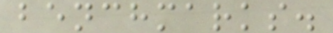benchmarks.
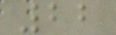22
